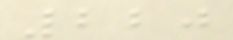220
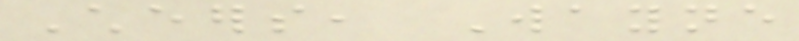Cheers, Wayne
